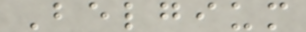Belgium
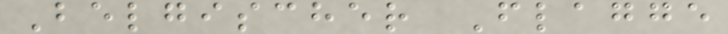Belgischer Flagge
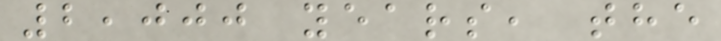2,000 years, the
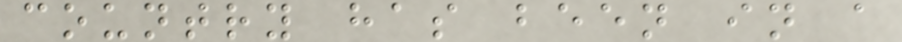country has been in a
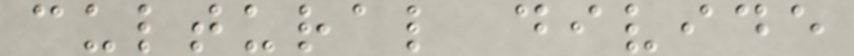cultural divide
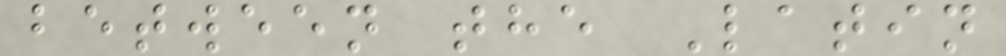between the Latin
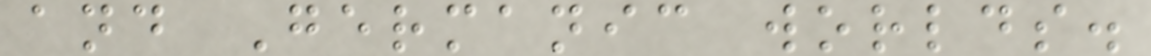and Germanic worlds.
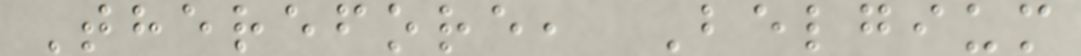Therefore, Belgium
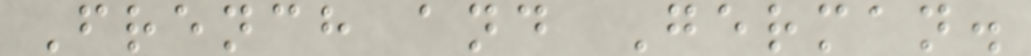French and German.
